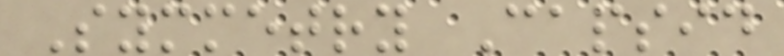Symmetry Capsid
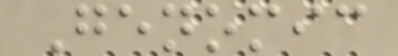Genomic
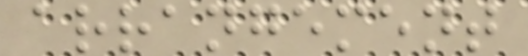arrangement
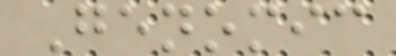Genomic
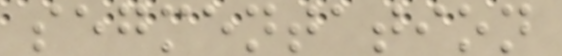segmentation
